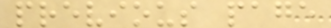previous page
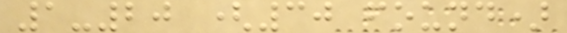1-20 (30 found)
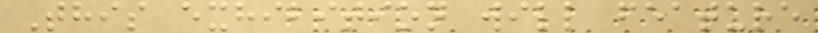This exhibition will feature
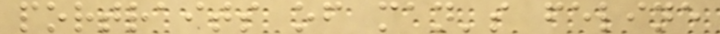portraits of man's feline
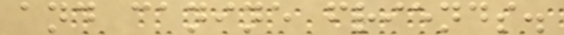and canine friends.
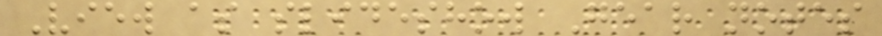View as slideshow Gear notes
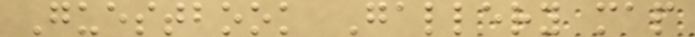Guestbook Gallery map
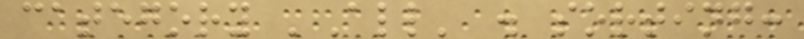category 'All' . sorting:
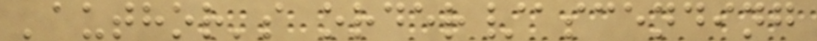'author's order/ascending
